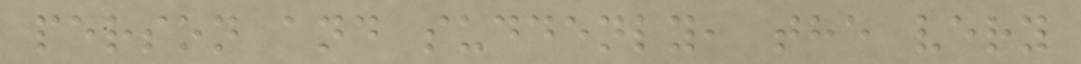person and suddenly, the very
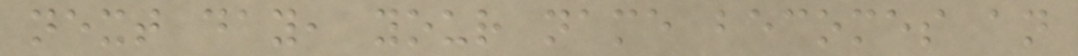next day, your name becomes an
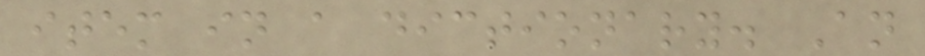item in a dictionary. An
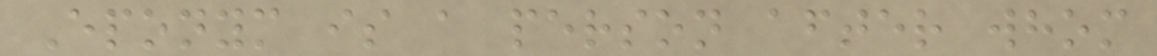Eponym is a person after whom
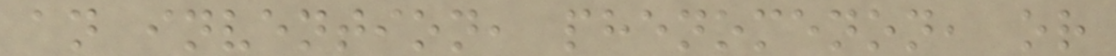an invention, phenomenon, or
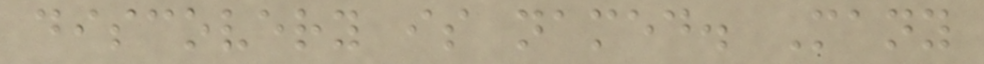discovery is named. Many
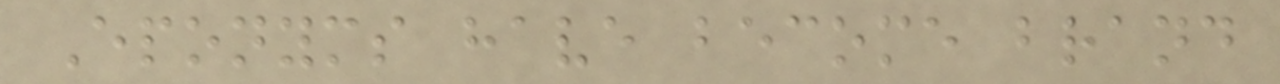Eponyms have become brand
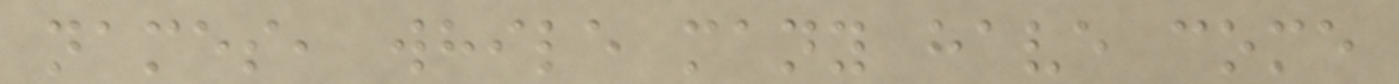names, while many have come
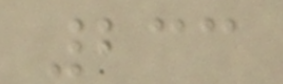233
